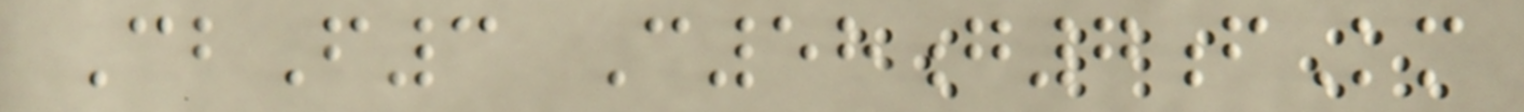CbF3 C58g7fKm
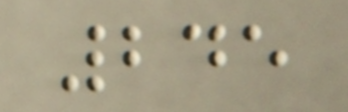245
